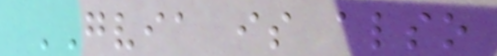GVIA is also
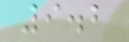9.2
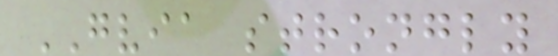GVIA strongly
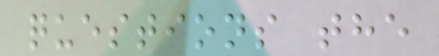questions the
